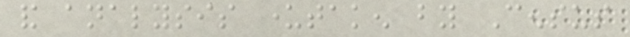and analysis undertaken by Census
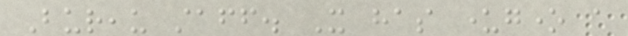Bureau staff. It has undergone a
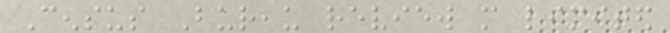Census Bureau review more limited
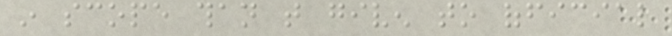in scope than that given to official
